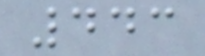443
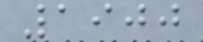1900
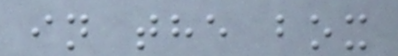in the box
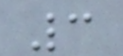3
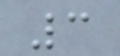3
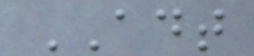ADT
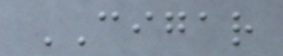CIGAR
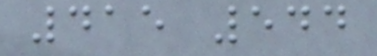415 544
